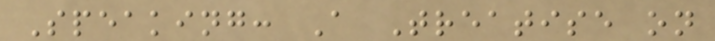Speaking: A Treatise on
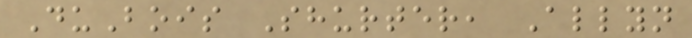DuBois Shurter, Allyn
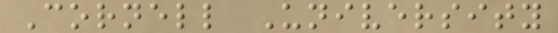Cornell University
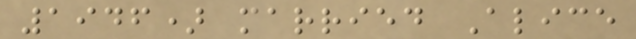1946) married Alice
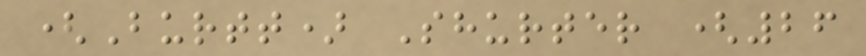(Burtt) Shurter (26
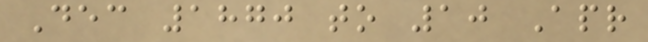Dec 1870 to 10 Apr
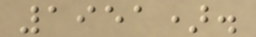1951).
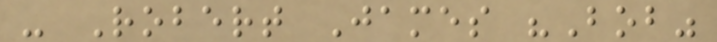- Robert James "Bob"
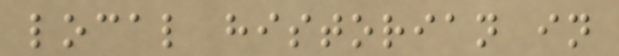local historian in
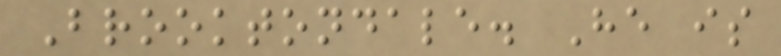Brooktondale. He is
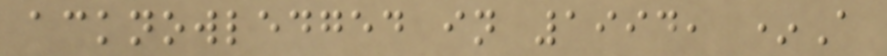acknowledged in 1994, *A
